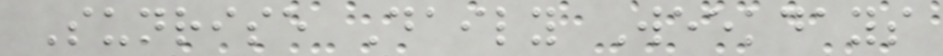Sunrise Daily Weekdays
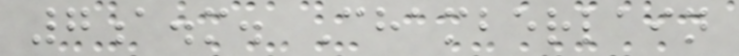7a.m. Chamberlain
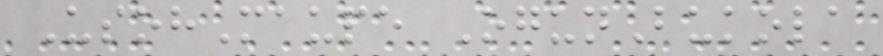UsohMaupe OgunBukola
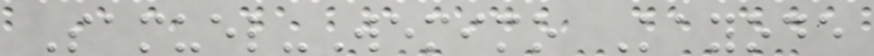Samuel-Wemimo Kayode
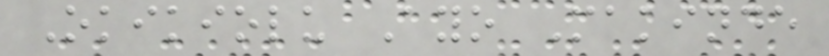Okikiolu Ayo Makinde
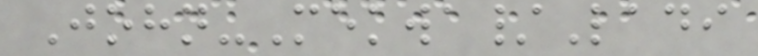John-Mekwa/Ladi
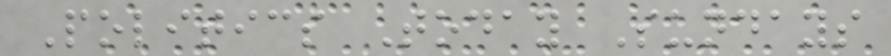Politics Today Sundays
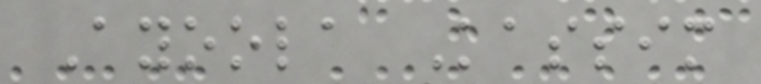Ayoola Kassim
